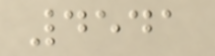4541
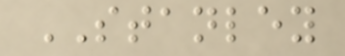STANLEY
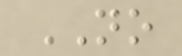NO
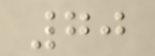70
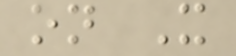on X
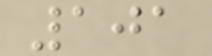101
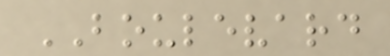BOULEVARD
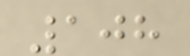108
